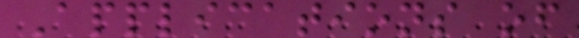Applications of
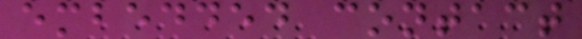embedded contact
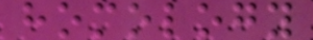homology
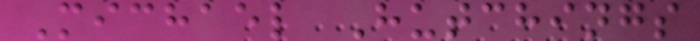Michael Hutchings
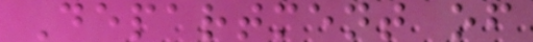Department of
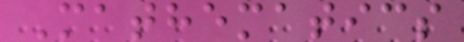Mathematics
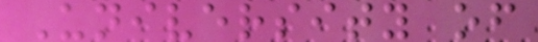University of
